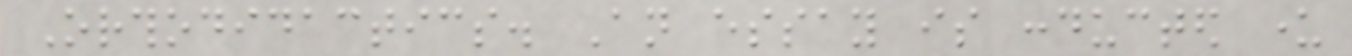Orthodidactics. An essay is conducted under
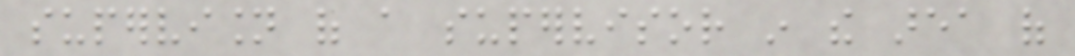supervision of a supervisor in the area of
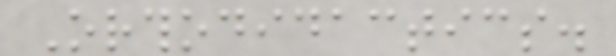Orthodidactics.
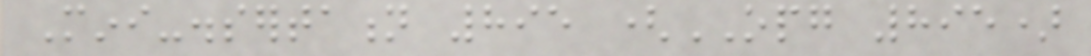Mini-dissertation 895 (OPG 895)
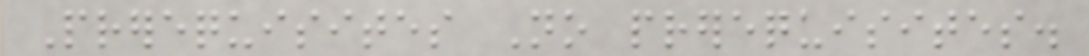Prerequisites No prerequisites.
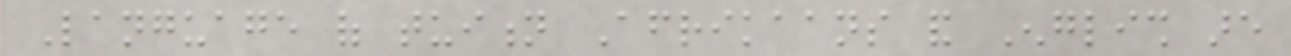Language of tuition Afrikaans and English are
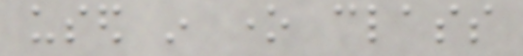used in one class
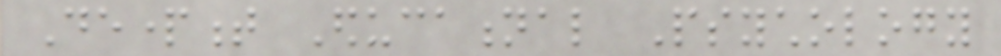Department Educational Psychology
